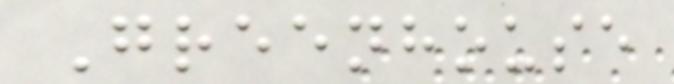Greenhouse
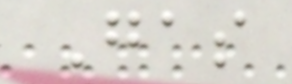Gas
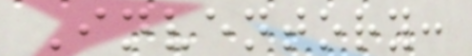Inventory:
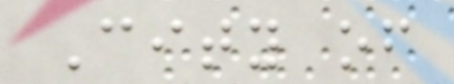City of
